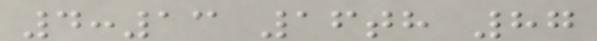4:13 16th 87
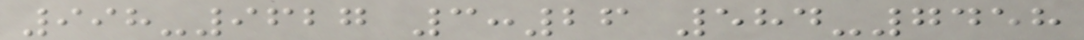998-9627 3:26 584-7458
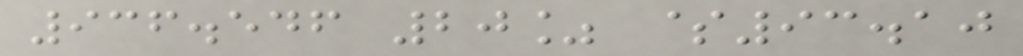936.546 20% $93.10
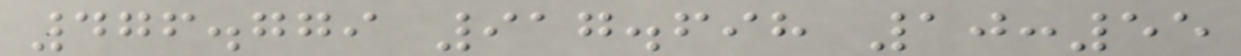476.779 917.698 10:55
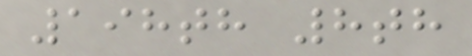198th 8th
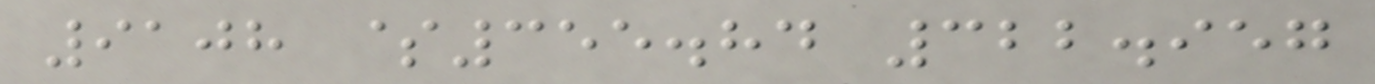9108 $355.84 322.957
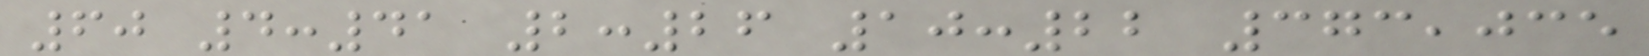60 4:41 2:26 10:22 373,035
